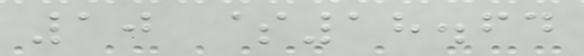10 $18.64
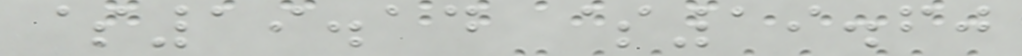$19.14 $19.60
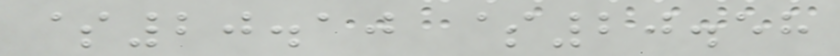$20.10 $20.58
